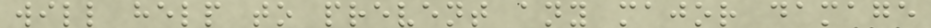will help to prevent any major damage
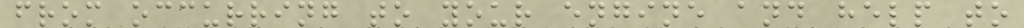from occurring to your engine and help to
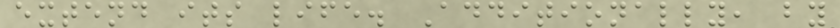extend its life. Additionally, by
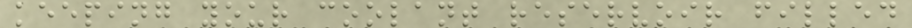keeping your coolant reservoir filled
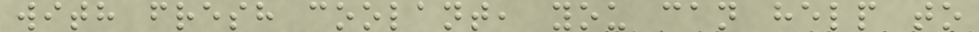with fresh coolant, you can help to
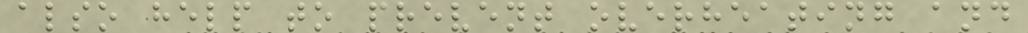also help to prevent overheating and
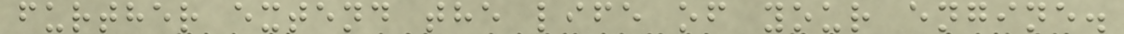further extend the life of your engine.
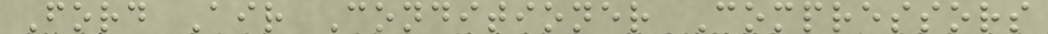Ford Air Conditioner Compressors
